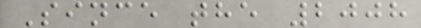Since the 2008
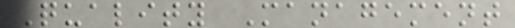Quality Management
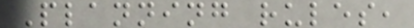Planning rules,
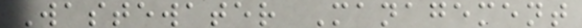Wastewater Management
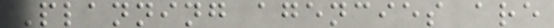Planning agencies are
